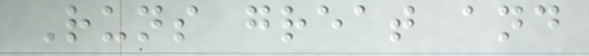Runs great and
